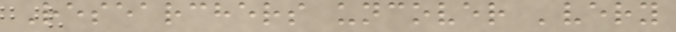Researchers uncover 'very
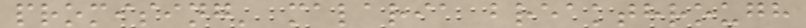promising' malaria breakthrough
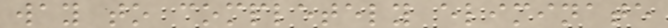way to completely eliminate
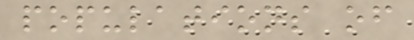populations of
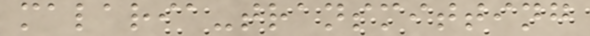malaria-transmitting
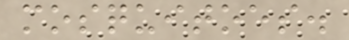mosquitoes.
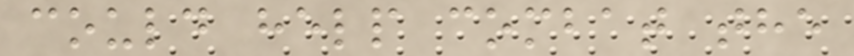could help combat the
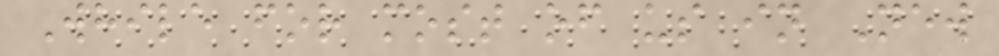While for most of us in New
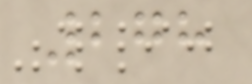278
